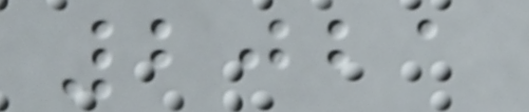2021
